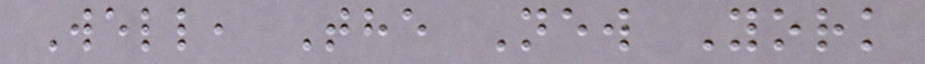Well, The New York
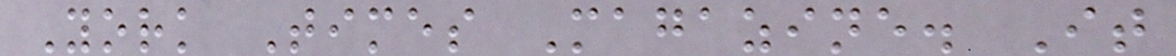York Times Magazine. It
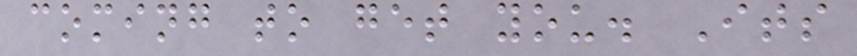coming to get you. Its
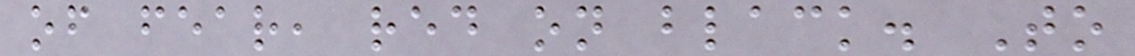of fear, red on black. To
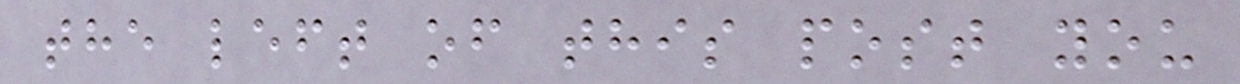the left of this post you
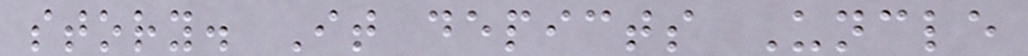story. It depicts Uncle
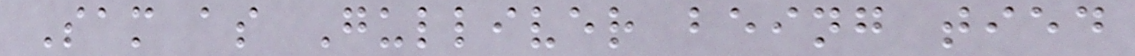Sam as Gulliver being tied
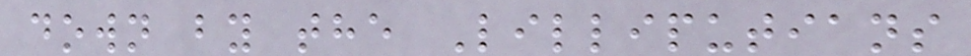down by the Lilliputians
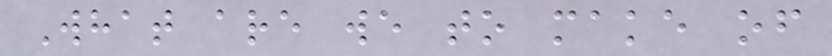What are we to make of
